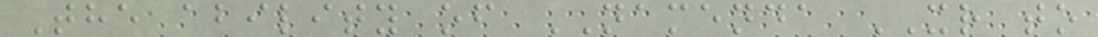The ability of NAMENDA XR to
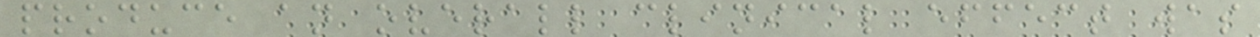produce an overall clinical effect was
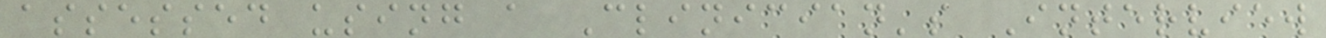assessed using a Clinician's Interview
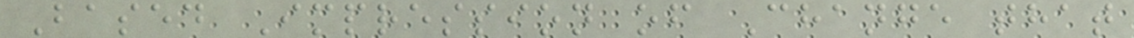Based Impression of Change that
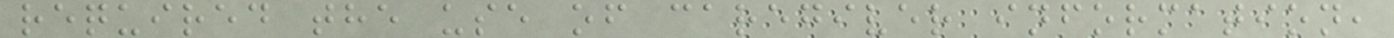required the use of caregiver information,
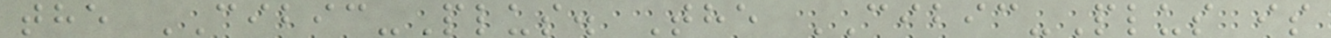the CIBIC-Plus. The CIBIC-Plus is
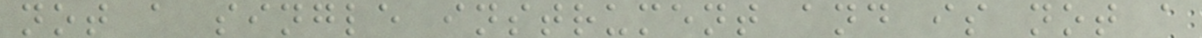not a single instrument and is not a
